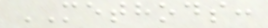METHODS:
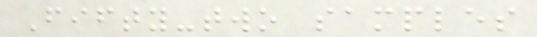Fifty-two samples
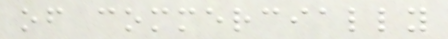of commercially
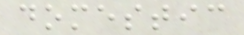domestic
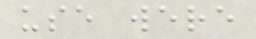use were
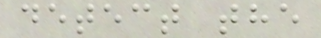detect the
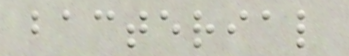bacterial
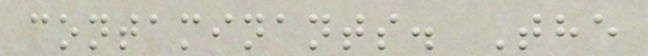contaminants. The
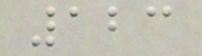123
